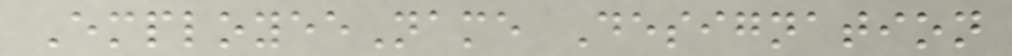EmployeeName Designation
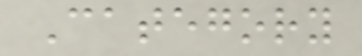Category
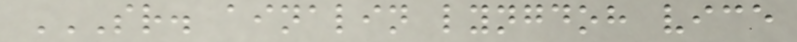SR. AINALIN LYNGDOH VICE
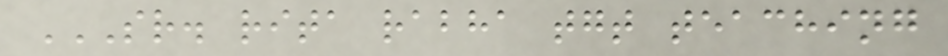SR. RITA RABHA TGT TEACHING
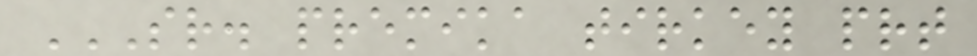SR. PREMIKA TIRKEY PRT
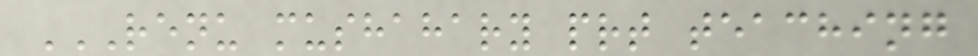RENU MUSHAHARY PRT TEACHING
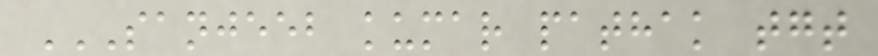SANJEEB KUMAR PATHAK TGT
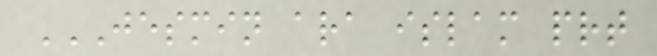JESMIN ARA ISLAM PRT
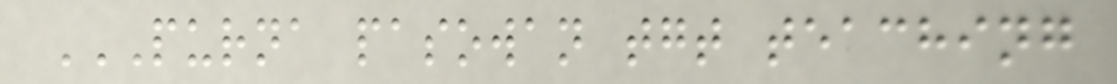PURNA PASOWAN TGT TEACHING
